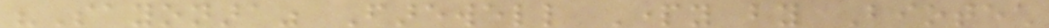"Sayonara" Farewell Party by Biotech
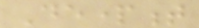Department
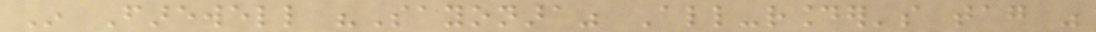In Farewell "Sayonara" All-rounder's tag was
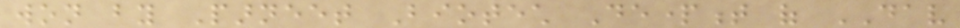won by Parneet Biotech Department of DAV
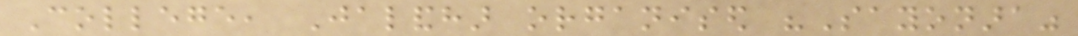College, Jalandhar organised "Sayonara"
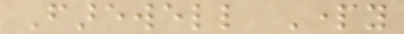Farewell Party
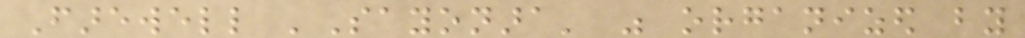Farewell 'Sayonara' was organized by
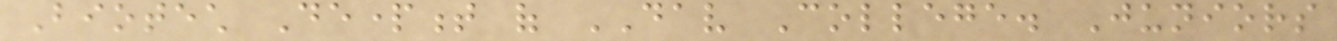Biotech Department of DAV College. Juniors
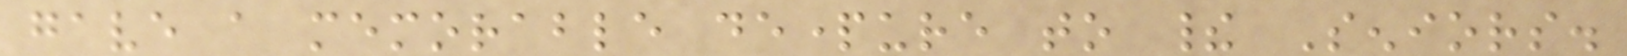gave a memorable departure to their Seniors.
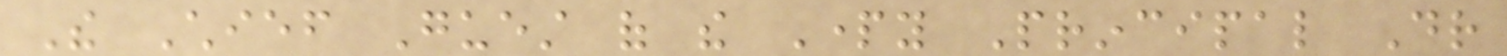The Chief Guest of the Party Principal Dr
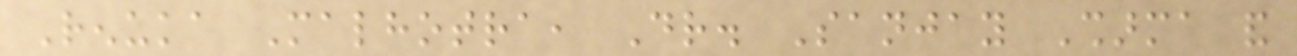Renuka Malhotra, Dr. Sanjay Sharma and
